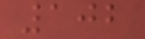102
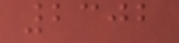2302
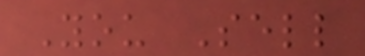You Sell
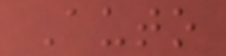Auto
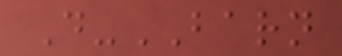D-BARN
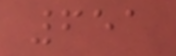651
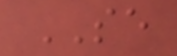SE
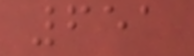651
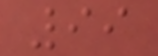99
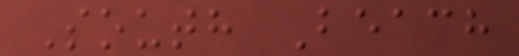South Beach
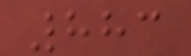883
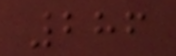286
